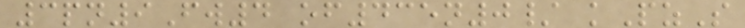3pn9Fw4 of435n0/ kPzS
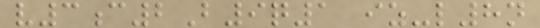v3c2B9q1 iz-l8n
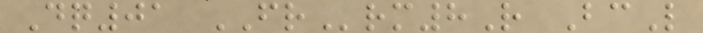Dq01 FRrm8R BcL
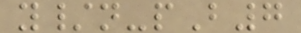y/n-pB7
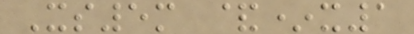Xs5m &*x1
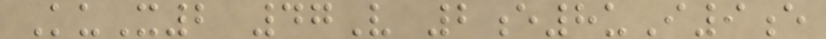KuX2 47V 2e8uI9e
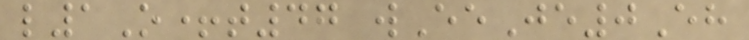l1O+t47 wEeJe0Eh
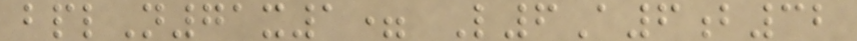bplN71x1= L6A6b32
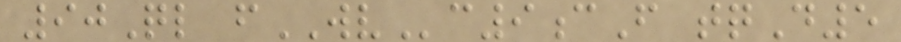90Ql fWVc9cF tqD5
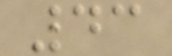43
